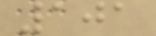101
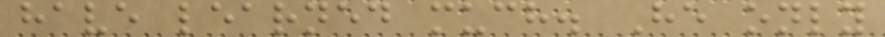have learned much. He only
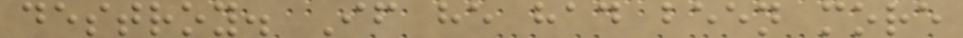destroy. If he had been more
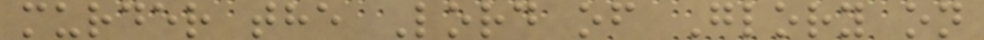murder the Lord of Glory on
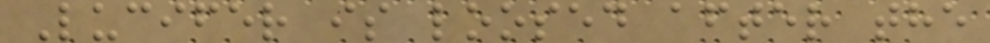Lucifer is loosed after the
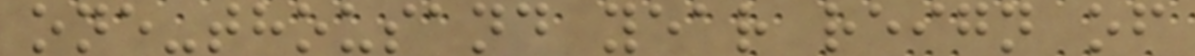one-thousand year reign of
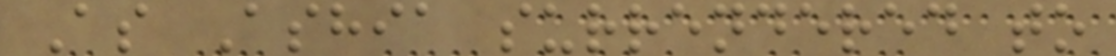As Ashia surrendered to
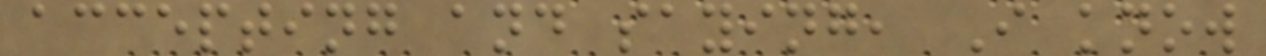accepting and saying, I know
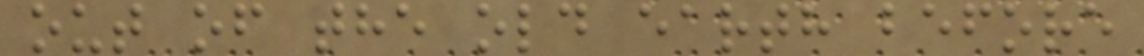out of the old earth before
